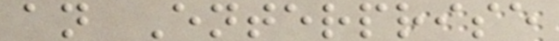an Enterprise
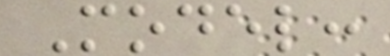Model:
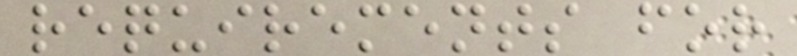requirements for
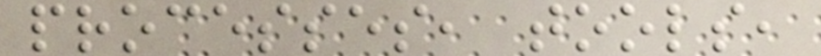processes, tools,
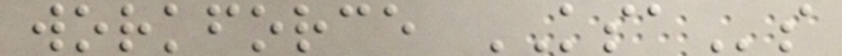workforce KSAs
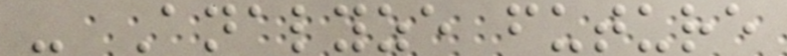- Analyze future
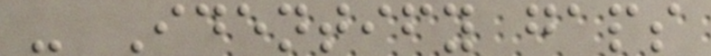- Identify gaps
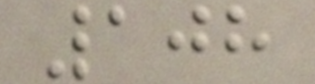108
